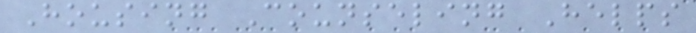Housing Counseling Helps
